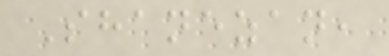Shanezan,
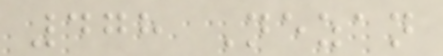478 Nezan
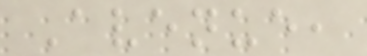Avenue,
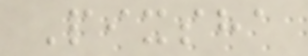Pixsha
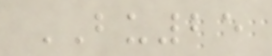BU25
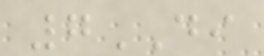7DI
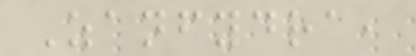Zanfydra,
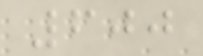600
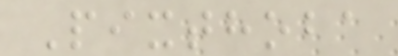Pixthoba
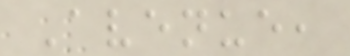Avenue,
